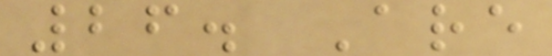26. Are
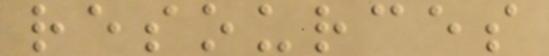resources
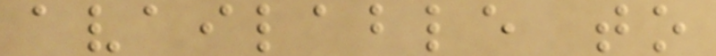available to
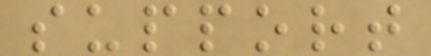support
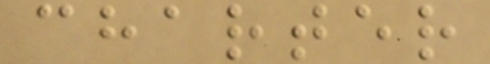charter
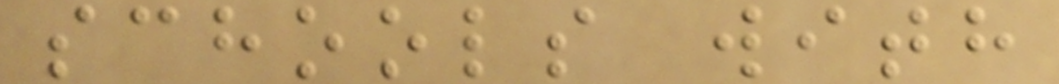schools with
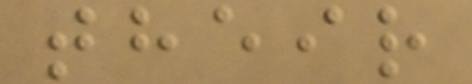their
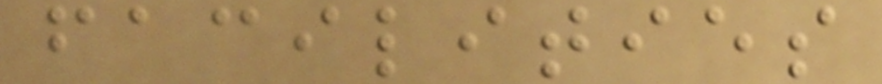facilities
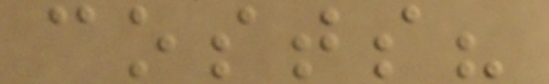costs?
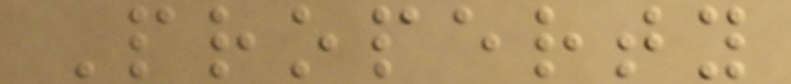Property
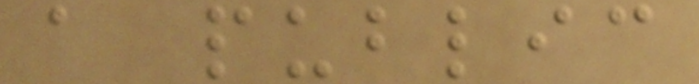a public
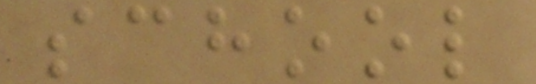school
